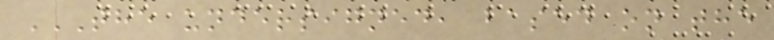THE UNDERSIGNED, BASED ON THE
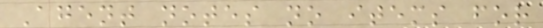Agent notes no items for
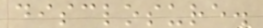disclosure.
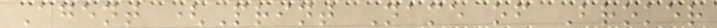Agent (Print Name of Broker
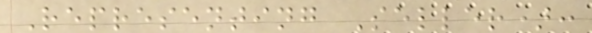Representing Seller):
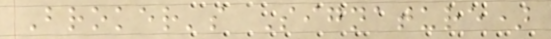Broker's Signature)
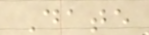Date
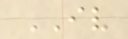IV
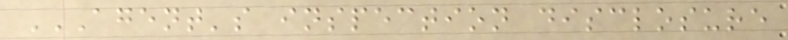AGENT'S INSPECTION DISCLOSURE
